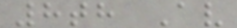8th Av
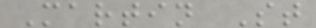Martin St
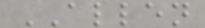ALLEN
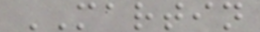MARTIN
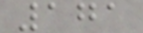171
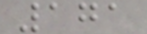171
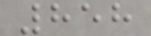858
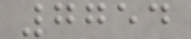7754
